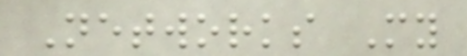Networks My
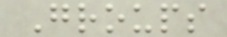Groups
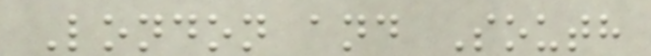London and South
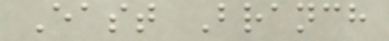East Branch
